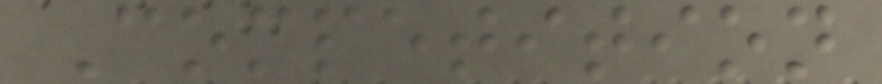Competition
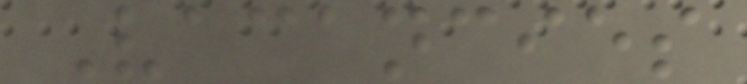Vacancies
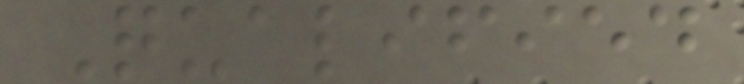Qualified
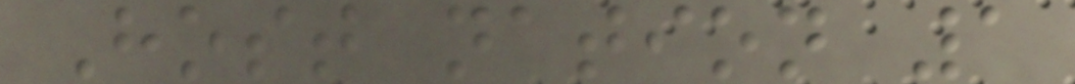Host nation 1
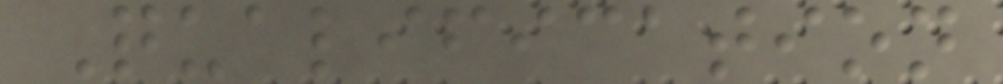Qualification
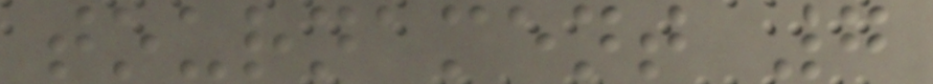tournament 7
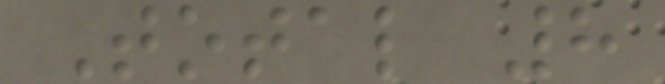Total 8
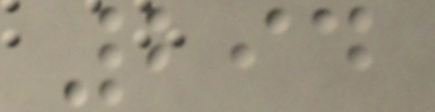294
